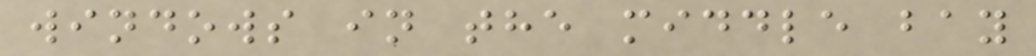windows in the middle bay
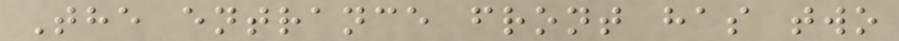The entrance front has two
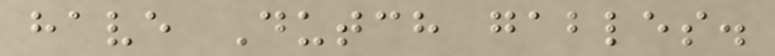have Dutch gables.
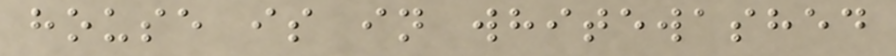house is in whitewashed
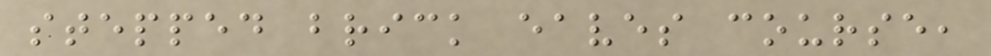stepped brick eaves course,
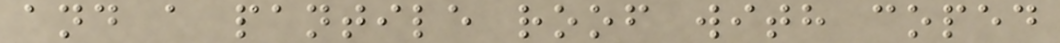and a pantile roof with coped
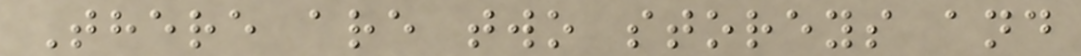There are two storeys and
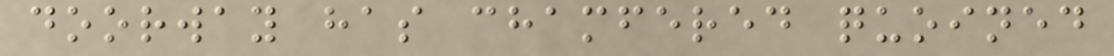doorway has chamfered quoined
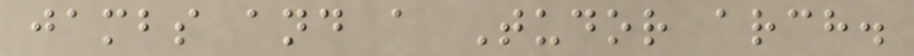jambs and a Tudor arch.
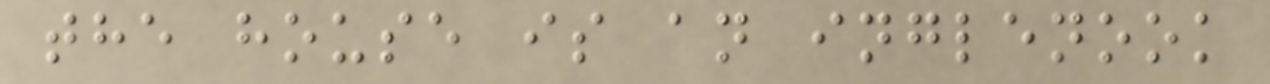the house is an inglenook
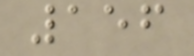156
